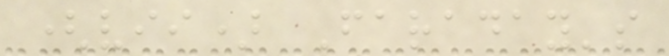(vii) Faraday's
